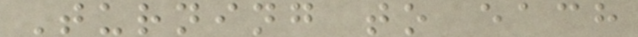Turning to each
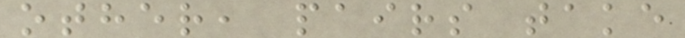other, pairs take
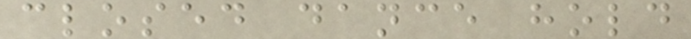closed dance hold
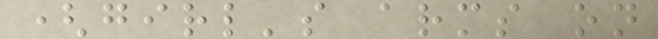(girl's arms on
